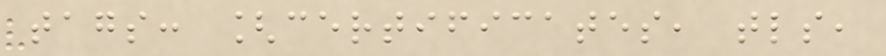tags: [certificates, tls,
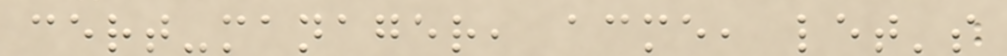cert-manager, acme, let's
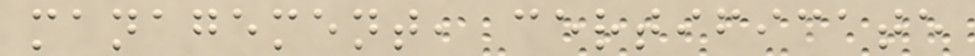management, certificate
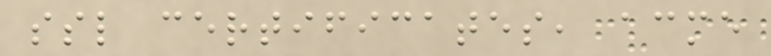ssl certificates, acme
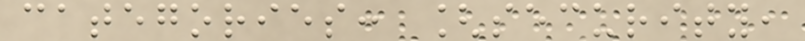categories: [security,
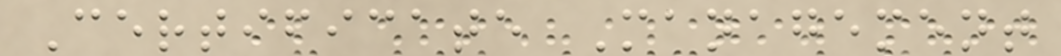Certificate Management
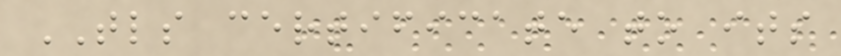TLS certificate to its
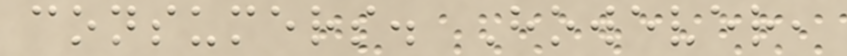consumers. However,
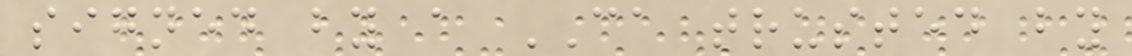signed by a CA trusted by
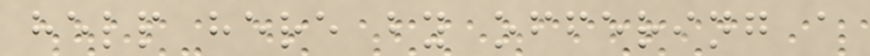help here by offering a
